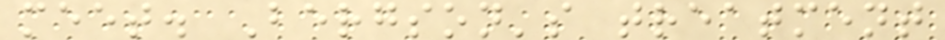meet. Bergson's treatment
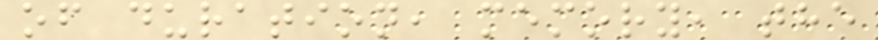of duration, memory, the
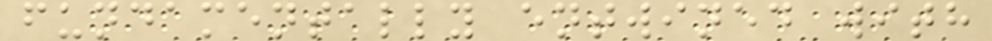fundamentally entwined with
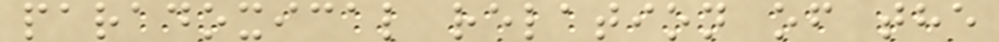paradoxical relation of the
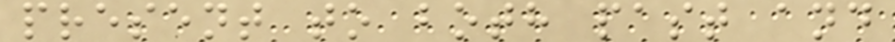present to both past and
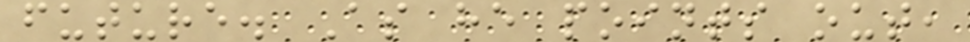future. As he points out,
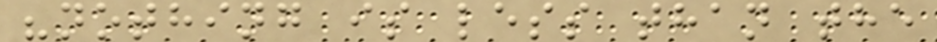"nothing is less than the
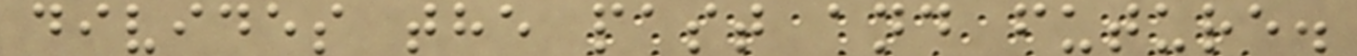divides the past and future.
